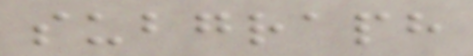subgraph
